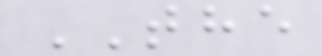THE
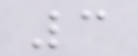3
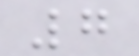7
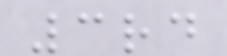3rd
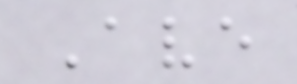Ave
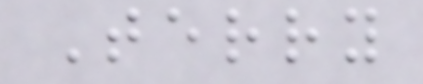Terry
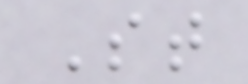St
